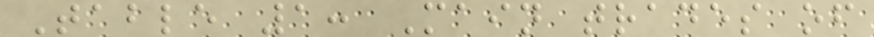Table 1: Main trades of
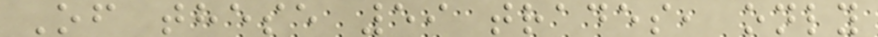Of these 59 trades, only
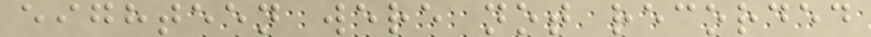eighteen were not recorded
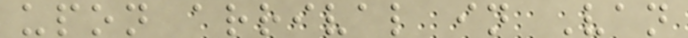upon arrival in Van
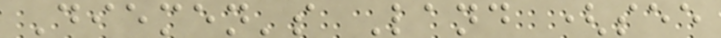Diemen's Land (see
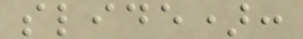slide):
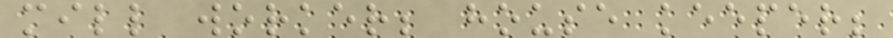mill worker; house keeper;
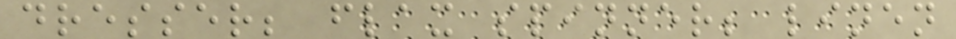dresser; flax spinner; linen
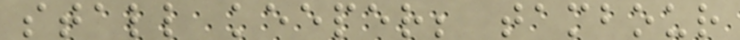stall keeper; tambour
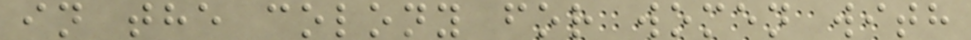in the colony for women with
